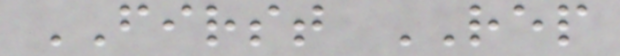FIRST REP
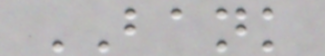BANK
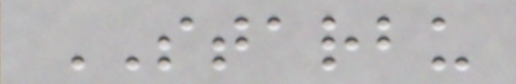STARBU
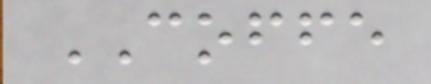COFFE
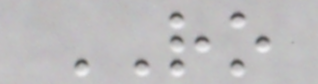RO
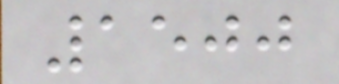1500
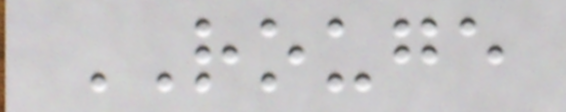ROUGE
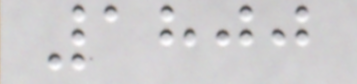1800
